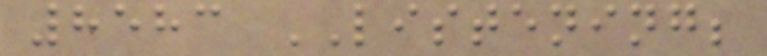8583 LISTENING;
